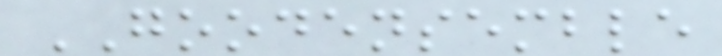GOODENSEMBLE
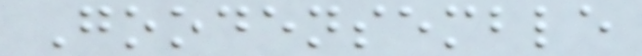Goodensemble
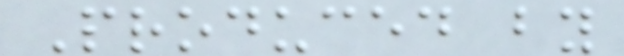Produced by
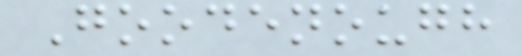Goodenough
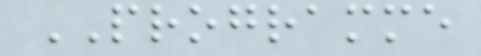PROGRAMME
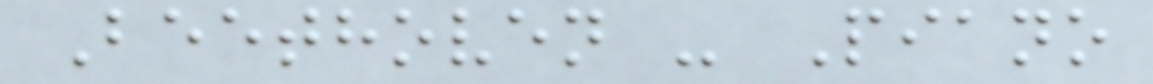Beethoven - Piano
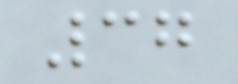37
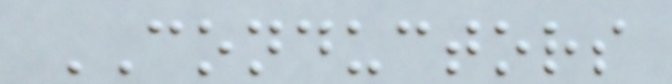CONDUCTORS
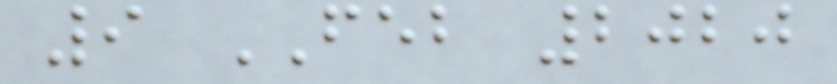9 FEB 2020
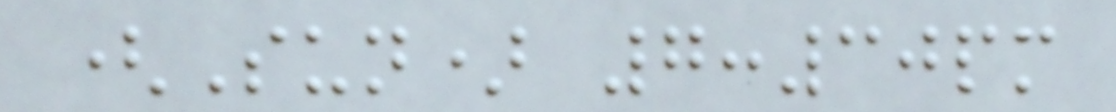(Sun) 7:30pm
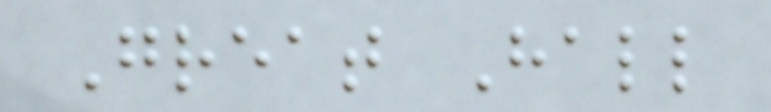Great Hall
